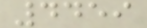4459
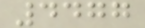4477
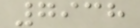7938
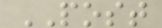POST
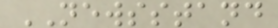NEWSSTAND
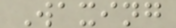Waxing
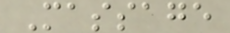Massage
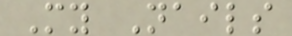My Nails
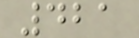421
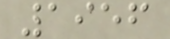1956
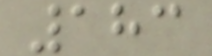183
